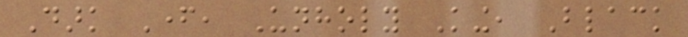Dark Father, Unholy King, Black
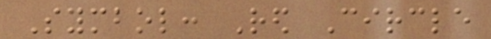Symbol: Red Circle
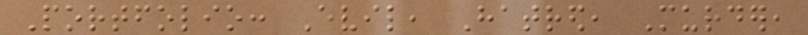Portfolio: Evil, Hatred, Murder,
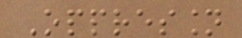Oppression
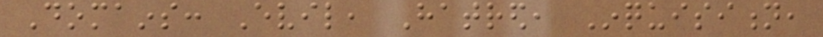Domains: Evil, Hatred, Inquisition,
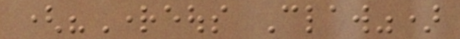("Righteous Claw")
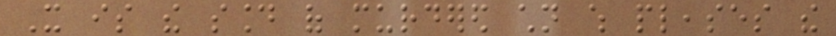It is the sound of murdered children which pleases the
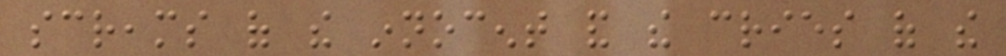screams of the innocent and the cries of the
